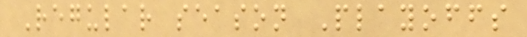Regular season Playoffs
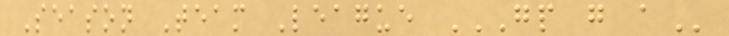Season Team League GP G A
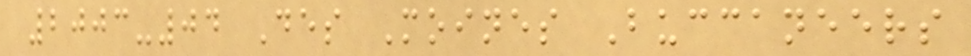2003-04 Des Moines Buccaneers
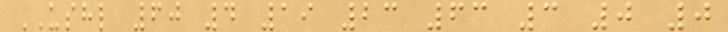USHL 60 4 19 23 63 3 0 0
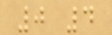0 4
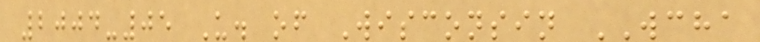2004-05 U. of Wisconsin WCHA
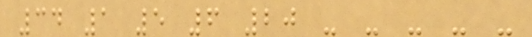34 1 5 6 20 - - - - -
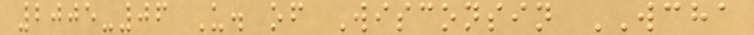2005-06 U. of Wisconsin WCHA
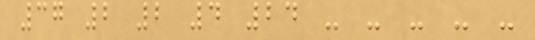37 2 2 4 24 - - - - -
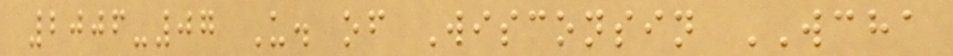2006-07 U. of Wisconsin WCHA
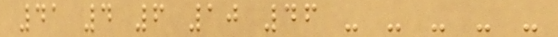41 4 6 10 46 - - - - -
